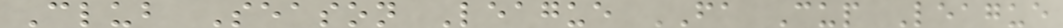Club Season League FA Cup League
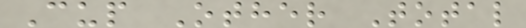Cup Other Total
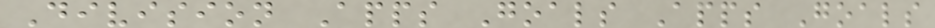Division Apps Goals Apps Goals
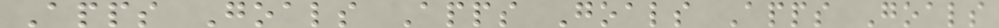Apps Goals Apps Goals Apps Goals
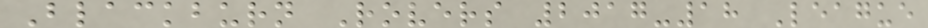Blackburn Rovers 2017-18 League
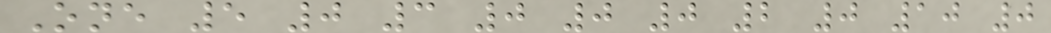One 5 0 3 0 0 0 2 0 10 0
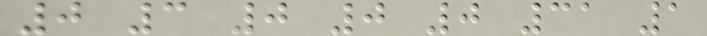0 3 0 0 0 31 1
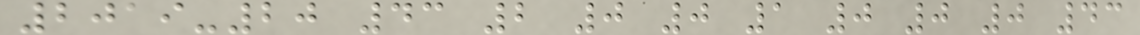2019-20 43 2 0 0 1 0 0 0 43
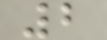2
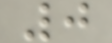0
